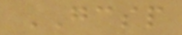GCSP
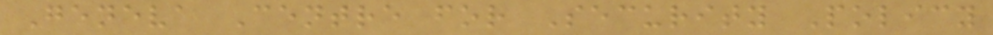Geneva Centre for Security Policy
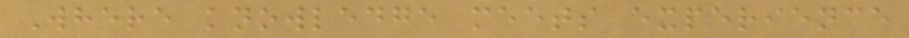Where knowledge meets experience
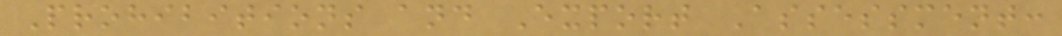Prohibitions and Export Assessment:
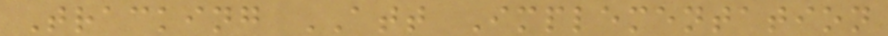Tracking ATT Implementation
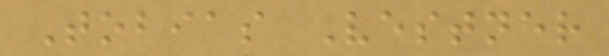Tobias Vestner
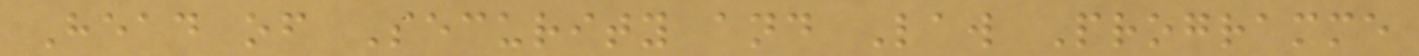Head of Security and Law Programme
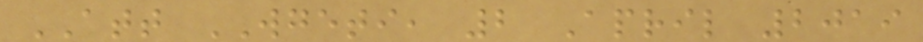ATT WGETI, 2 April 2019
